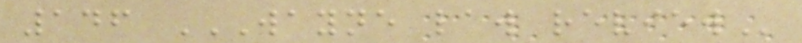146 WAYNE LAW REVIEW
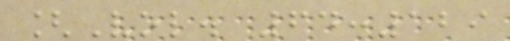[Vol. 64:129
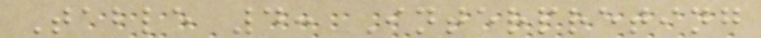Table 4: Interpreting
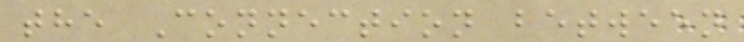the Connection between
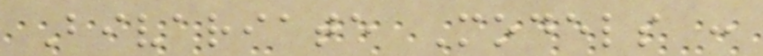Bivariate Models :
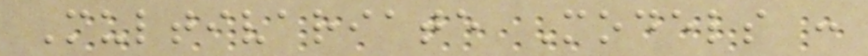Multivariate Models :
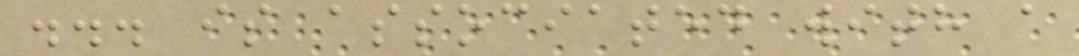... is associated with a
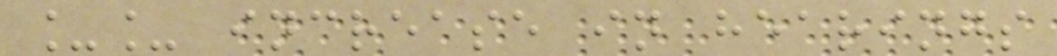__ increase in hearings
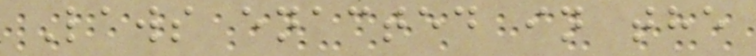Laws enacted in the
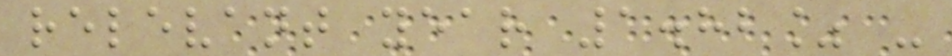relevant year 1.82% -
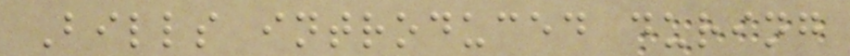Bills introduced during
